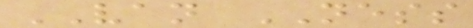VAN NESS
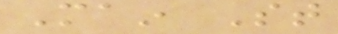Main St
